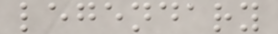legendary
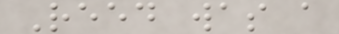Reed was a
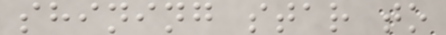shining star to
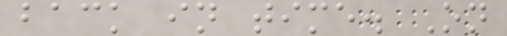back in time. On
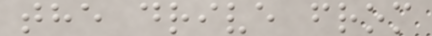the drive from
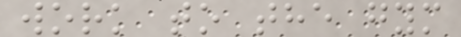work to the gym
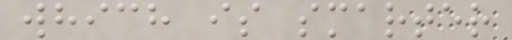which is smarter
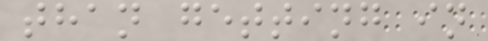than getting in
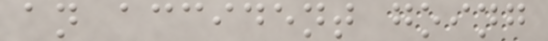an accident going
